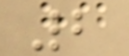2
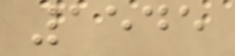1545
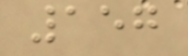157
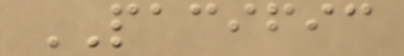PACIFIC
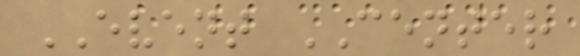EVENT CENTER
